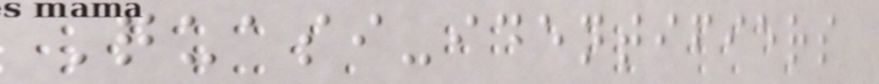Quasi-identifiers
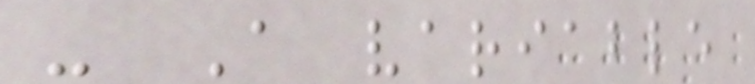- A variable
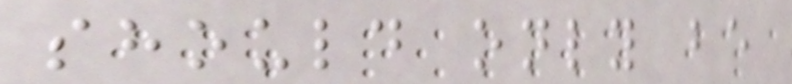should only be
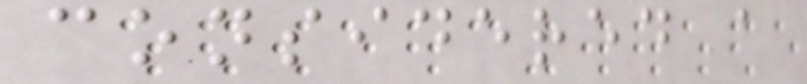considered a
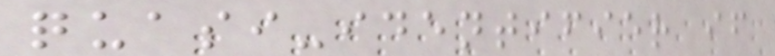quasi-identifier if
